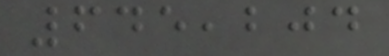645,204
